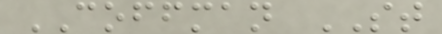COFFMAN ST
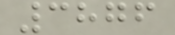3876
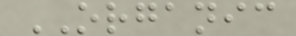ORGANIC
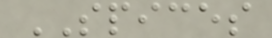SPICES
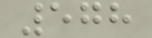578
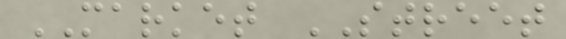MARKET STREET
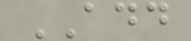ADD
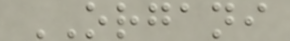ORGANI
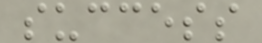success
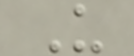U
